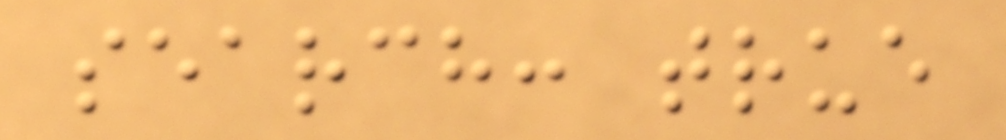search: true
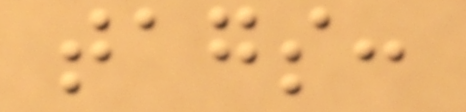tags:
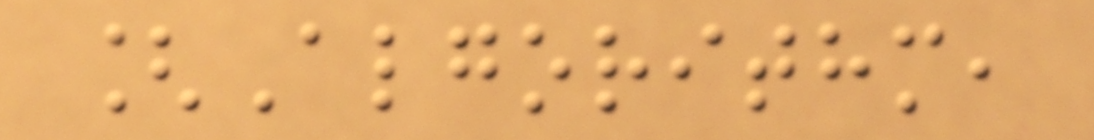[Algorithm,
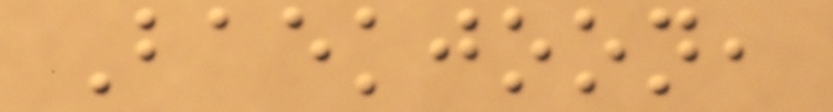Baekjoon,
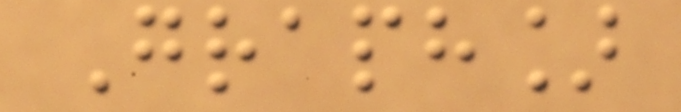Graph]
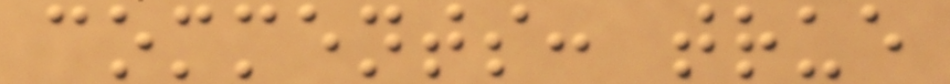comments: true
